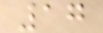17
